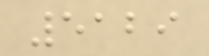5129
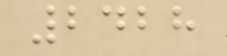2428
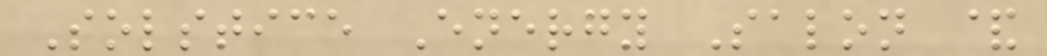Solstice Energy Salon &
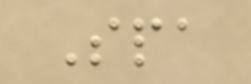Spa
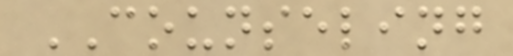COUNSELING
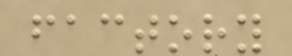factory
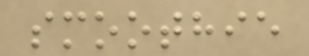smoothie
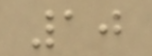10
